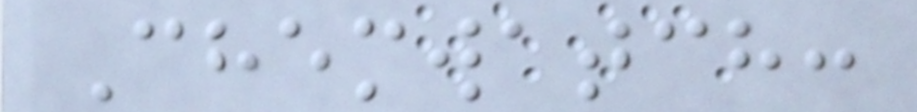Chemwatch:
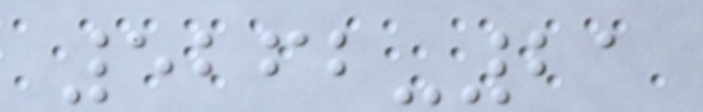5262-21
